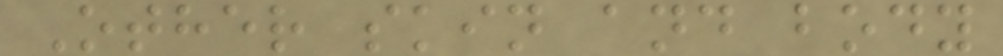Other skin and body
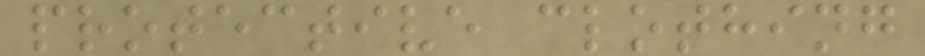protective clothing
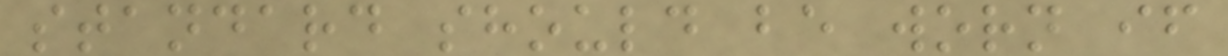standard should be worn if
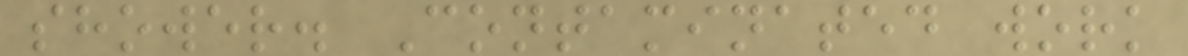shower. Contaminated work
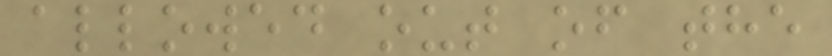allowed out of the
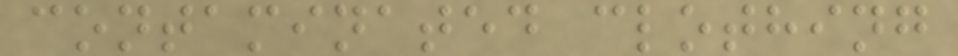contaminated clothing
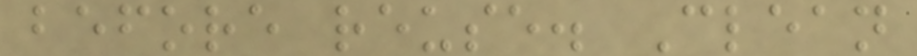before reuse. Clean
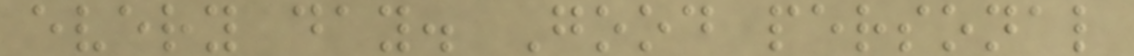every day. Good personal
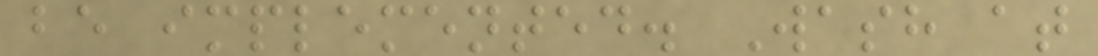be implemented. Wash at
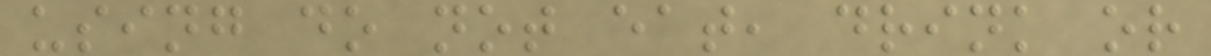using do not eat, drink or
